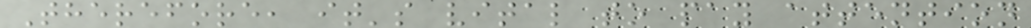Therefore, it's vital to pay attention
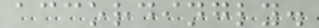accordingly.
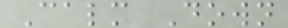Calm Down
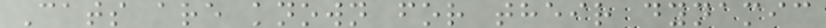Cats are known for their dynamic
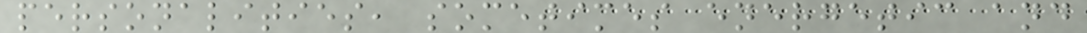personalities, sometimes energetic and
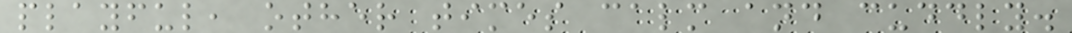playful, other times calm and cuddly.
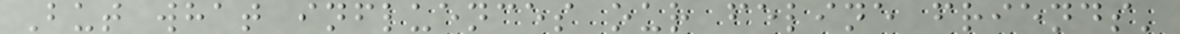But what influences our feline friends'
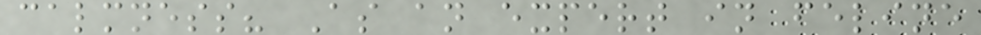calmness? As an expert in feline
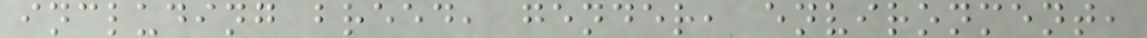including breed, gender, environment,
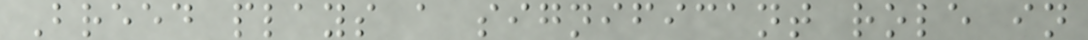Breed plays a significant role in
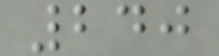240
